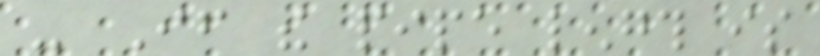- If the pipe length is
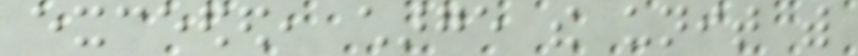exceeded, charge the unit with
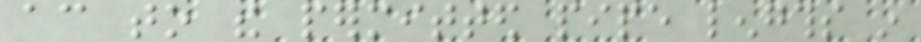according to the permitted pipe lengths in
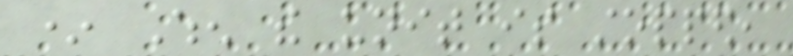* When the unit is stopped,
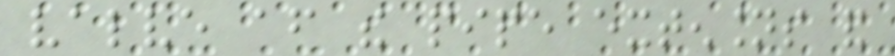valve after the pipe extensions and
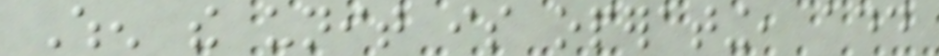When the unit is operating, add
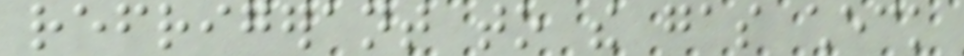refrigerant to the gas check
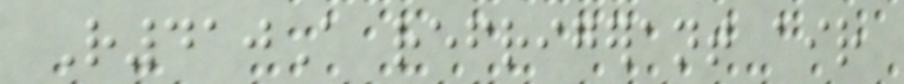R410A refrigerant air
